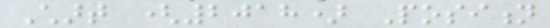Chart (2018) Position
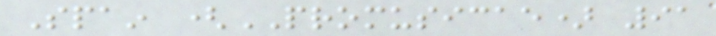Spain (PROMUSICAE) 91
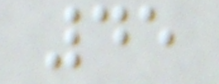45
